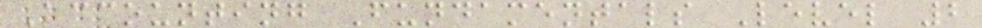Accounting Fundamentals Level 2
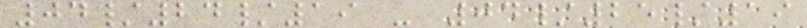04/24/19 - 04/25/19
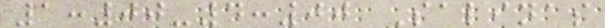1:00-4:00 Salinas
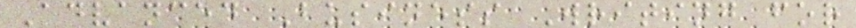Advanced Business Writing for
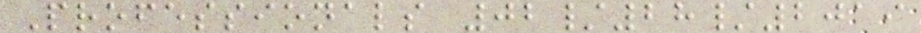Professionals 02/28/2019
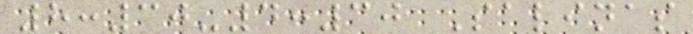8:30-4:30 Salinas
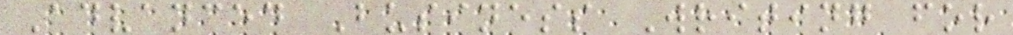Advanced Business Writing for
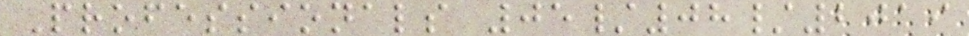Professionals 05/08/2019
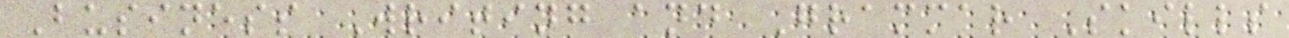Business Writing and Grammar Skills
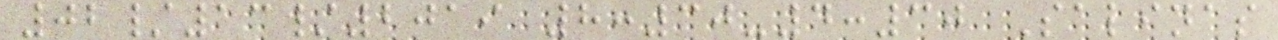02/13/2019 8:30-4:30 Salinas
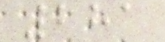281
